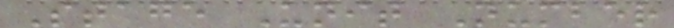Stage Unit Number
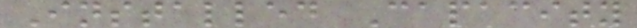Installed Capacity
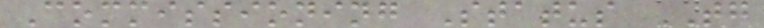Commissioning Status TG
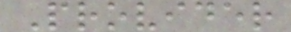Provider
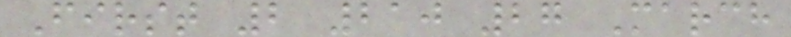First 2 210 27 March
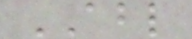ABL
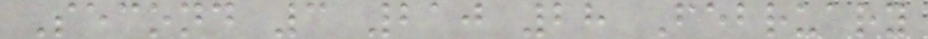Second 3 210 28 February
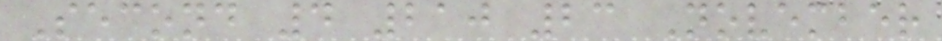Second 4 210 23 November
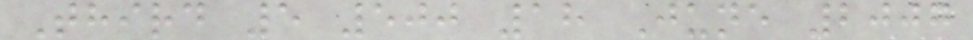Third 5 500 18 June 2007
